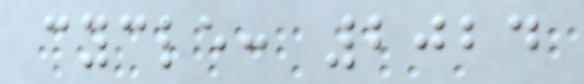cycle: 2024
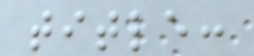title:
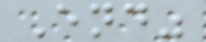End"
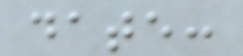date:
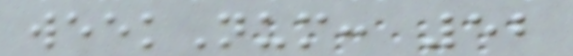weekNum: 52
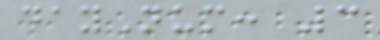dayNum: 3
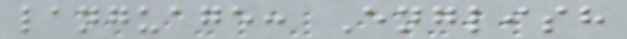language: English
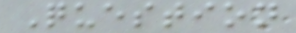Question
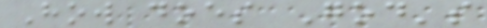How does God's
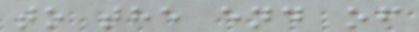to the end of
